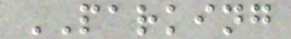PARKING
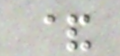&
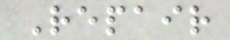Repair
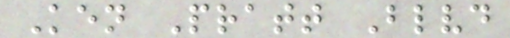Ken Pratt Blvd
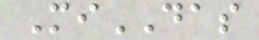MiDAS
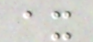ax
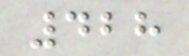428
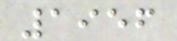1956
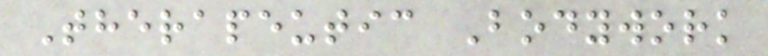Therapeutic Bodywork
